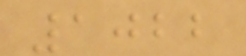1022
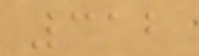312
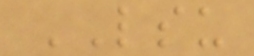LSU
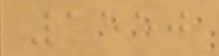1550
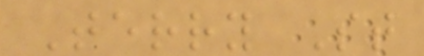Terry St
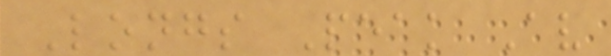Longs Peak Av
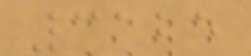3125
